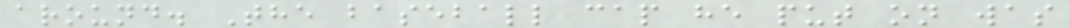around. The baseball cap he put on was
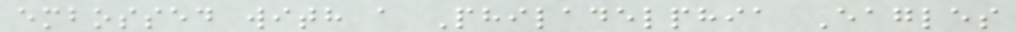embossed with a Philadelphia Eagles
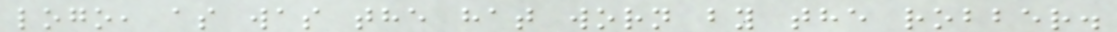logo, as was the hat worn by the robber.
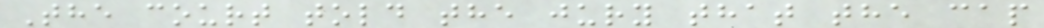The court told the jury that the cap
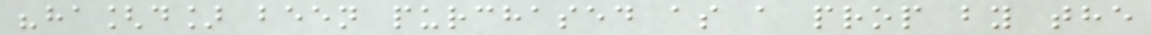"ha[d] been purchased as a prop by the
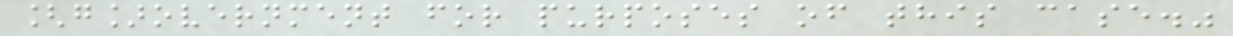[g]overnment for purposes of this case."
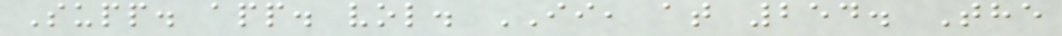Supp. app. vol. II, at 254. The
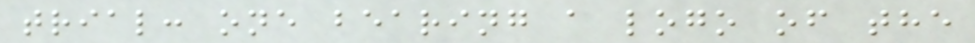trial: one bearing a logo of the
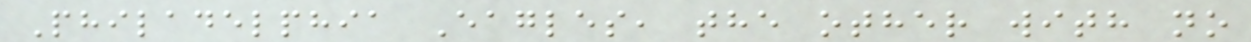Philadelphia Eagles, the other with no
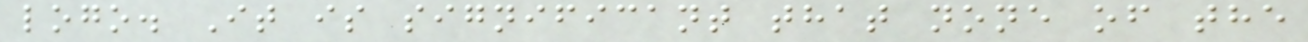logo. It is significant that none of the
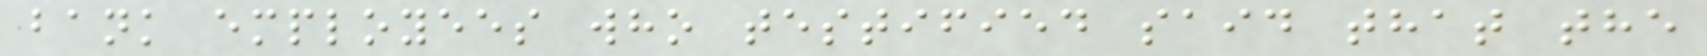bank employees who testified said that the
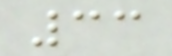33
